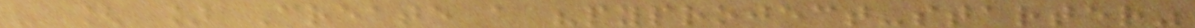- [ ] Create a "pyproject-starter"
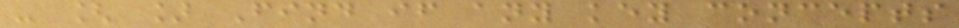- [ ] Find if any key concepts
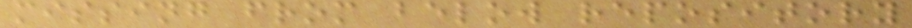missing from below repository
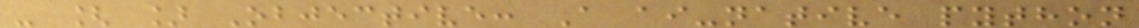- [ ] Objective: A ai-native python
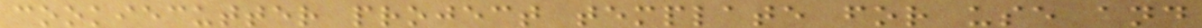cookiecutter project template for use and
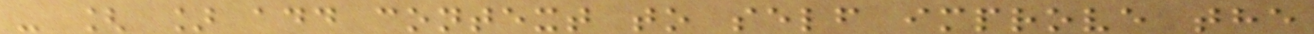- [ ] add context to self improve the
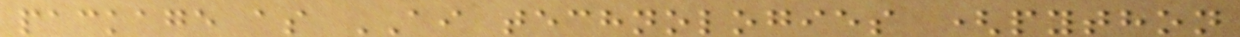package as AI technologies (python
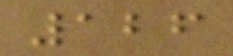126
